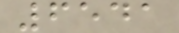6541
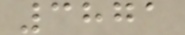3871
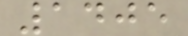1405
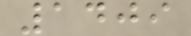1409
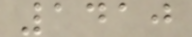1410
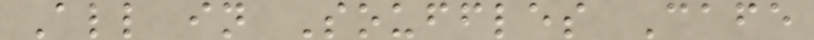All in Souffles Cafe
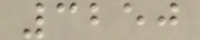3250
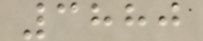3880
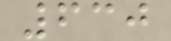630
